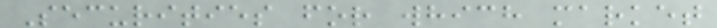Securities for which market
